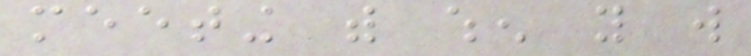meeting with when you will
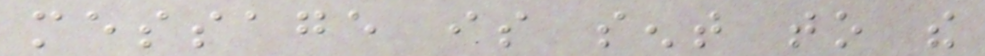message is sent to the
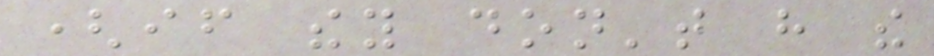(if they don't have the
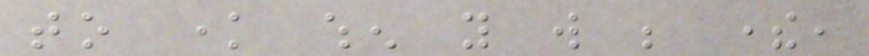to know when you will be there,
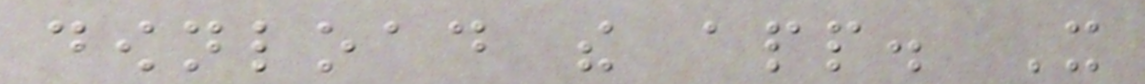download the app. It
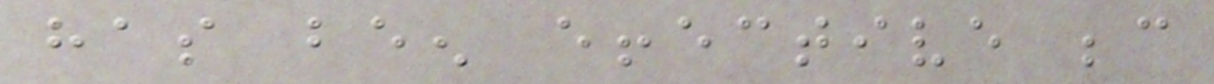has been effective because
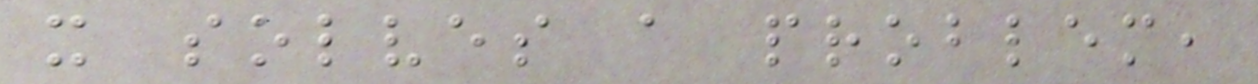it solves a problem,
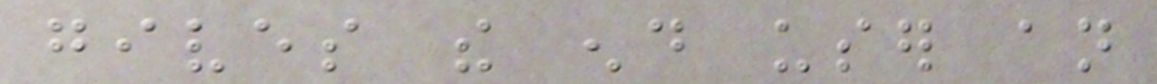gives the end user an
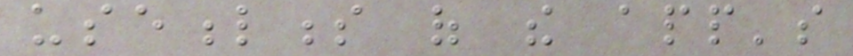usefulness of the app's
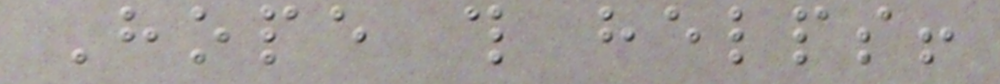Hope this helps!
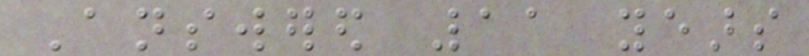Answered 11 years
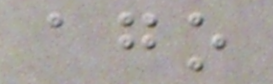ago
